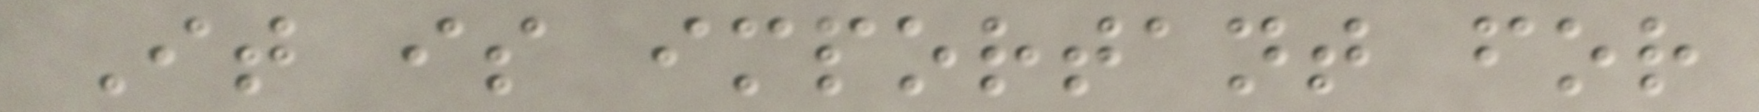It is important for
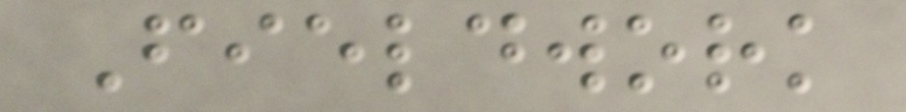Fieldwork
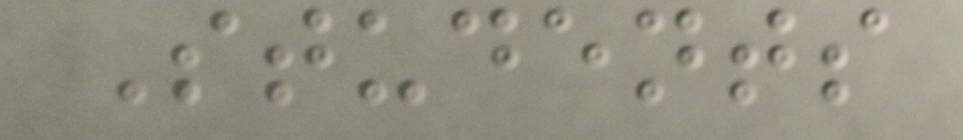Students
